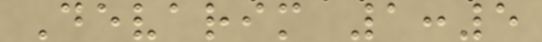Devarim 1:5
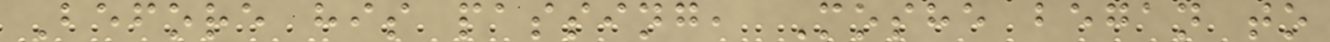Before his passing, Moshe began to
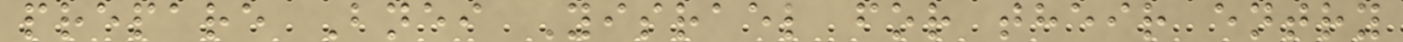prepare Bnei Yisrael for their entry
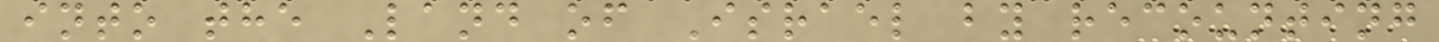into the Land of Israel by recounting
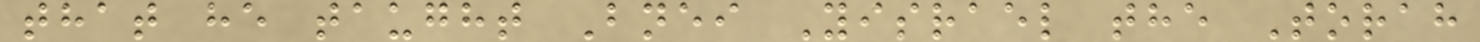that he taught Bnei Yisrael the Torah
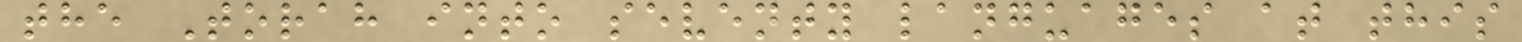the Torah into seventy languages at this
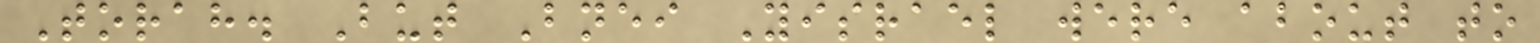Torah. But Bnei Yisrael were about to
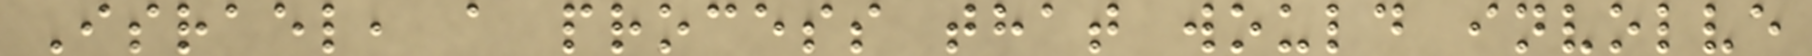Israel, a process that would involve
